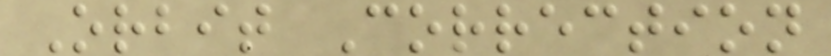Orbit Correction
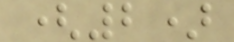(2)
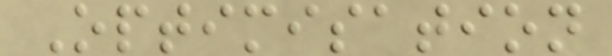Optimisation
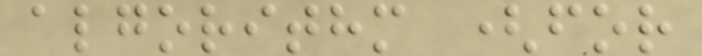algorithm (for
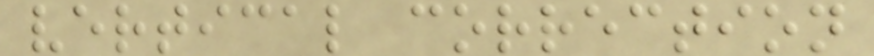vertical correction
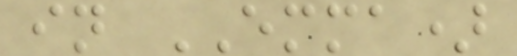in EMMA)
